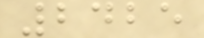2425
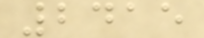2415
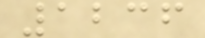1236
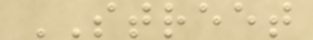STREET
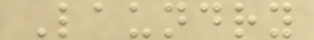Laundry
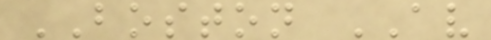BOSTON AV
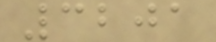3201
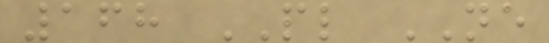168 PL NE
